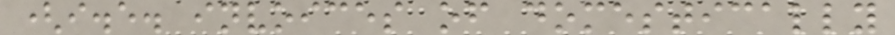(i.e. invoices of domestically
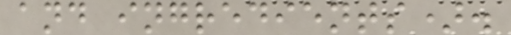and ingredients).
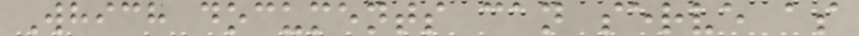Which documents can serve as
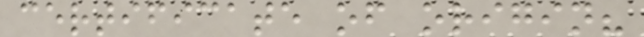certificate of origin?
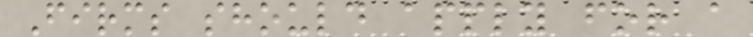Firms should apply for a
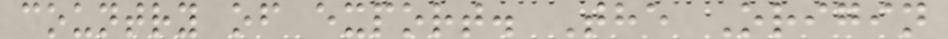country of export. The Origin
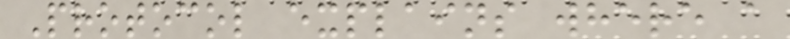Protocol explains where a
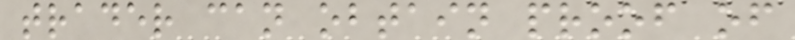trader can obtain proof of
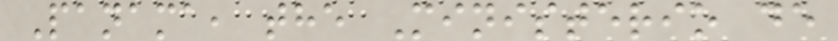Panama, the Ministerio de
